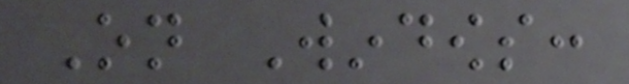On Windows:
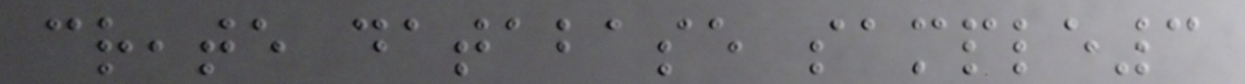create database sample3
